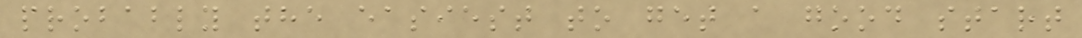probably the easiest to get a good start
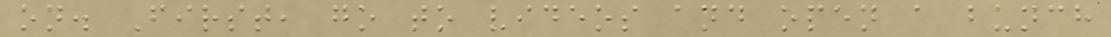on. First, go to videos and open a bunch
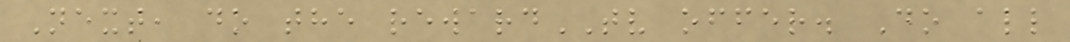Next, do the rewardTV offer. Do all
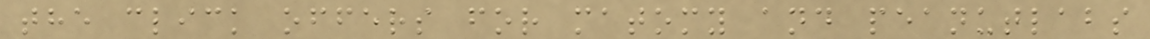the click offers for matomy and peanutlabs
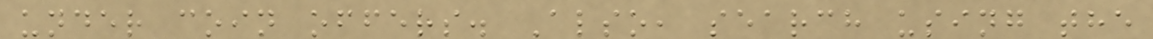under coin offers. Also, search using the
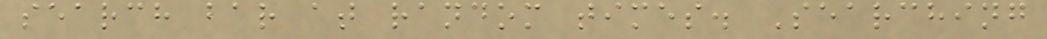search bar at random times. Searching
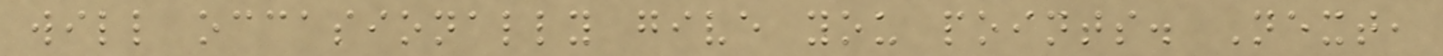will occasionally give you points. Next,
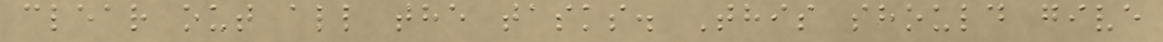clear out all the tasks. This should give
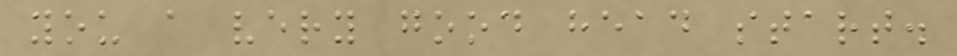you a very good head start.
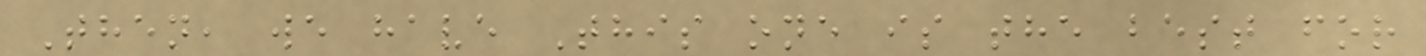Then, we have This one is the best for
